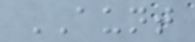AUNT
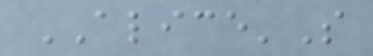ALICE'S
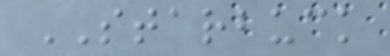STARBUCK
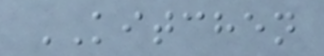KITCHEN
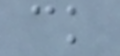ck
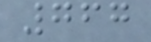767
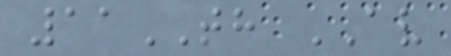11TH AV
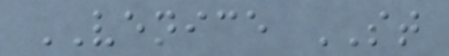VENICE ST
